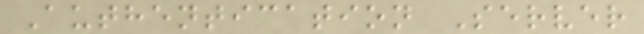Authentication Server
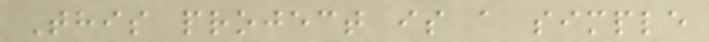This project is a simple
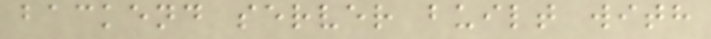backend server built with
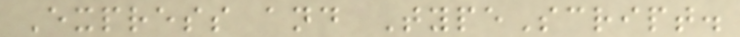Express and TypeScript.
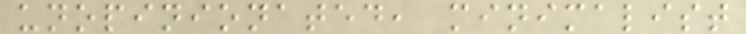unopinionated, minimalist
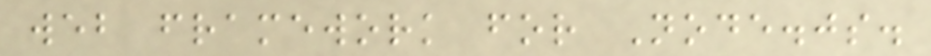web framework for Node.js.
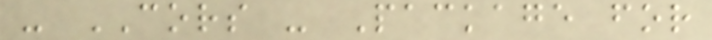- CORS - Package for
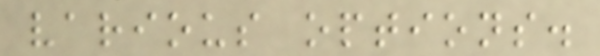various options.
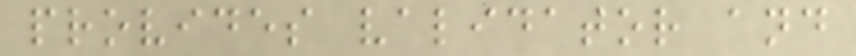provides validator and
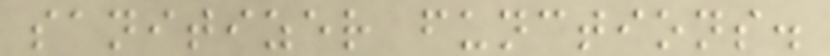sanitizer functions.
